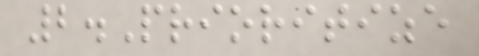2.Prioritize
